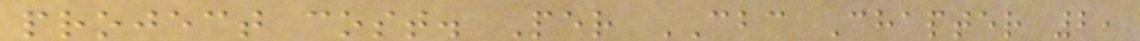project cost. Per CBC Chapter 2,
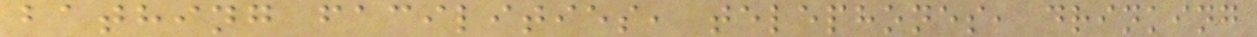bathing facilities, telephones, drinking
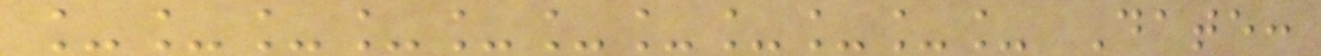___________ Date:
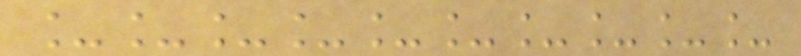__________
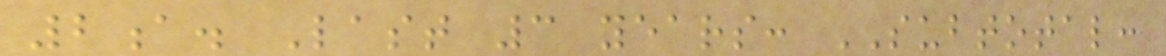2a. Last 3 years: SUBTOTAL:
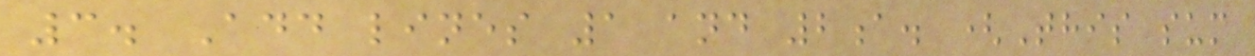3. Add lines 1 and 2a. (This sum
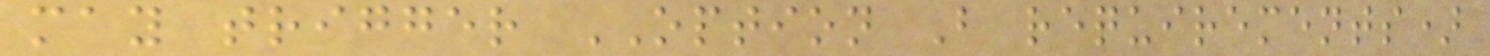may trigger OPTION B requirements)
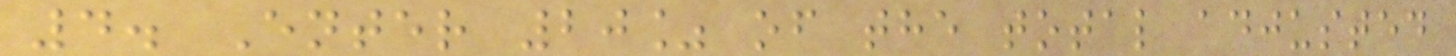4. Enter 20% of the total adjusted
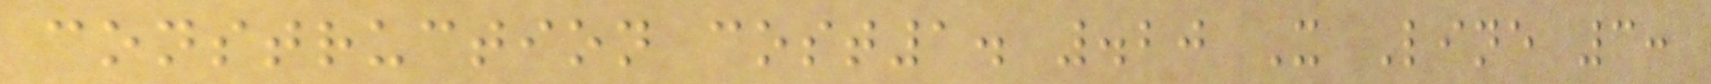construction cost1. .20 X Line 3:
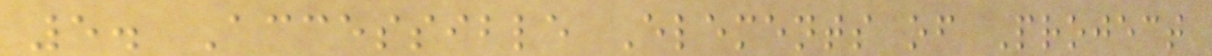5. Accessible Elements of Project
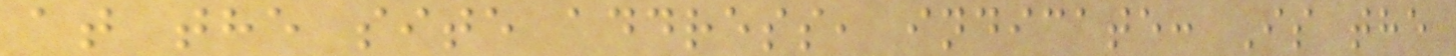at the site address, indicate: Is the
